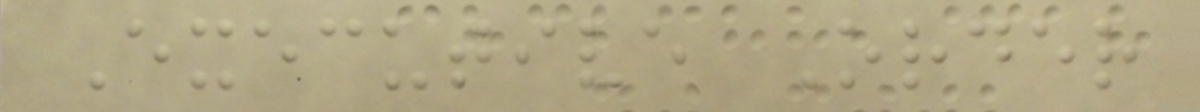Executive Order
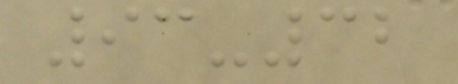93-32
